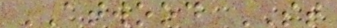ATWOOD ST
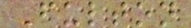Fulton
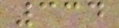334
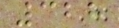328
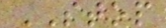STOP
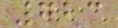723
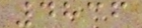4836
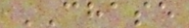CHASE
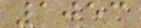1053
